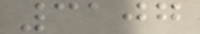3107
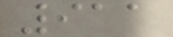911
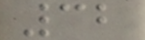32
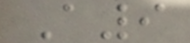A9
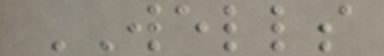WELLS
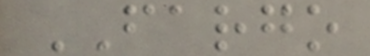FARGO
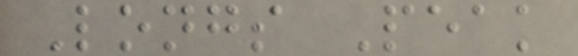Longs Peak
